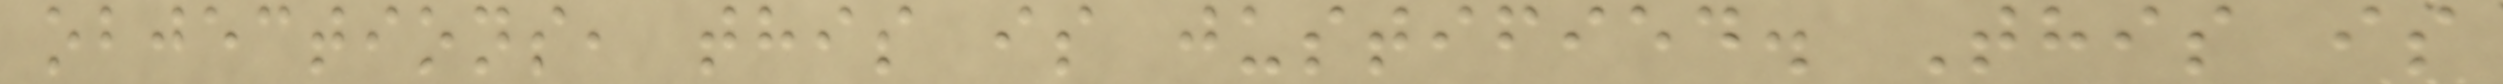objections, this is justified. This is
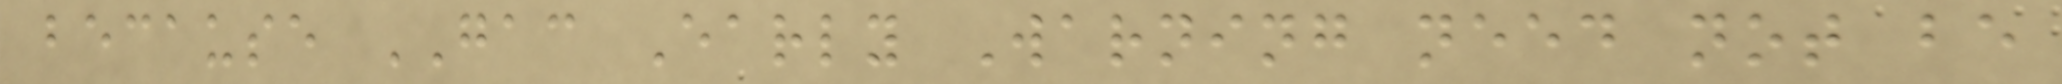because GAC Early Warning need not be
